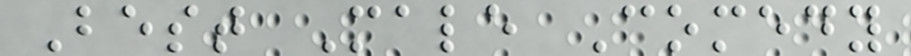Best Male Comedy
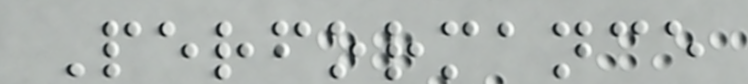Performance
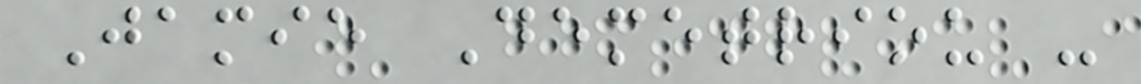Jamie Demetriou -
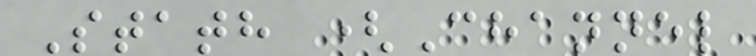Stath (Channel
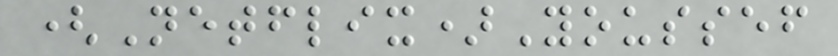(Netflix)Youssef
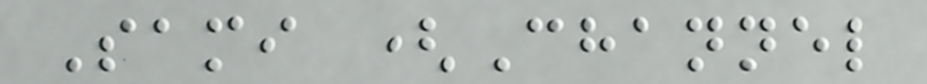Sami (Channel
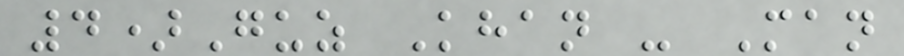4)Guz Khan - Man
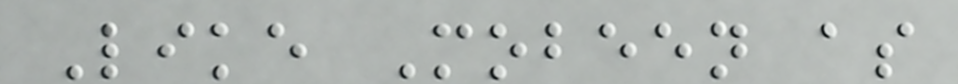Like Mobeen as
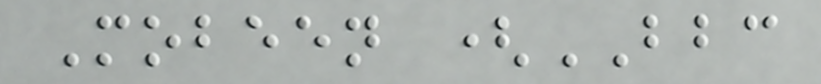Mobeen (BBC
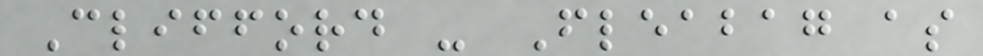Clifford - Fleabag as
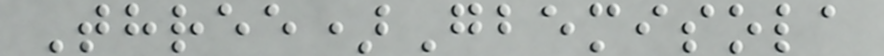Three)Gbemisola
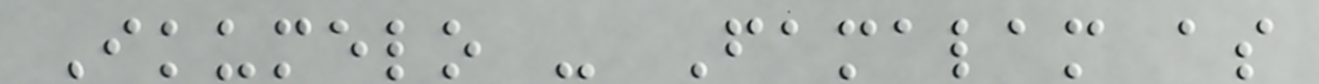Ikumelo - Famalam as
